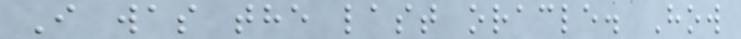I was the last oracle. How
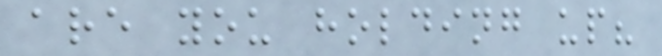are you holding up?
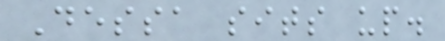Dessa sits up.
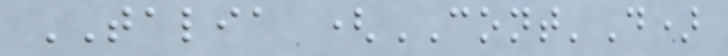TALIA (CONT'D)
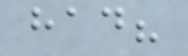had?
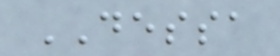DESSA
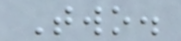Two.
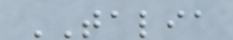TALIA
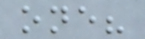one?
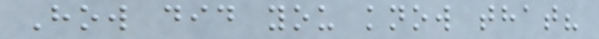How did you know that?
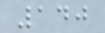140
